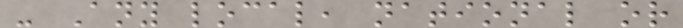- Any local, national or
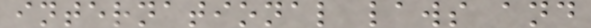international laws and
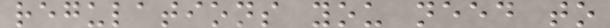regulations you need to
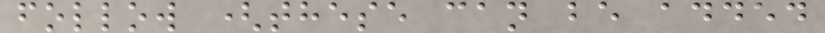follow (these can be added
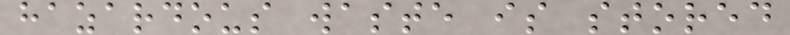hazardous waste is stored
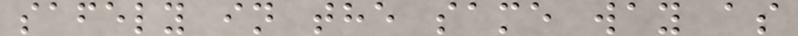safely in the same way as
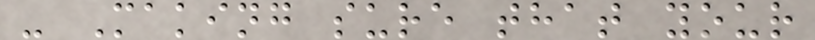- Making sure that your
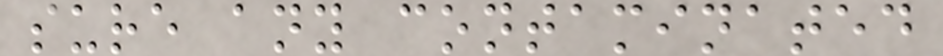sure any contaminated
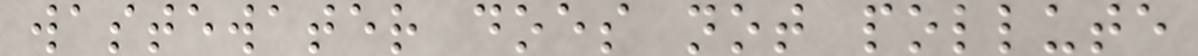wastewater does not pollute
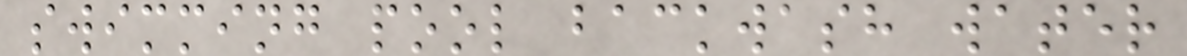swimming pool backwash water
